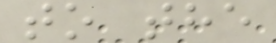to the
